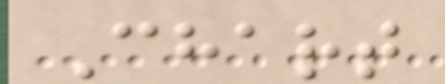Chart
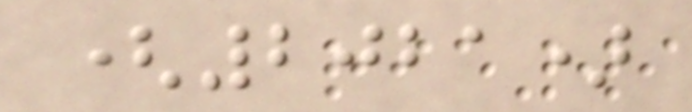(2021)
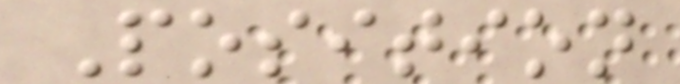Position
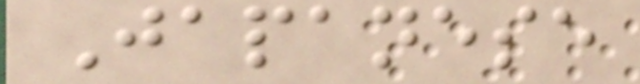Japanese
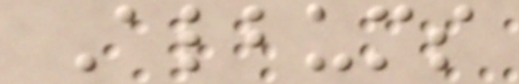Albums
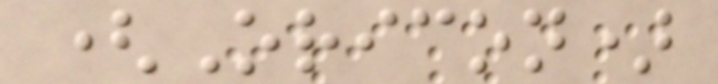(Oricon)
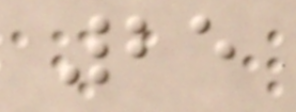25
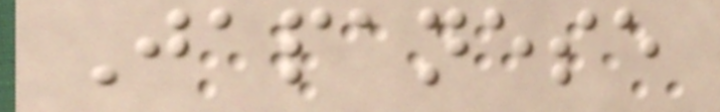Japanese
